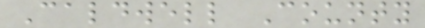Caldwell County
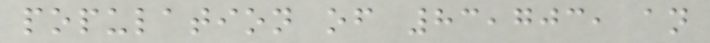population of 83,703, an
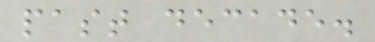past decade.
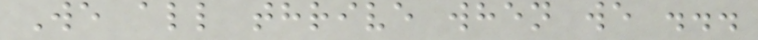We all thrive when we ...
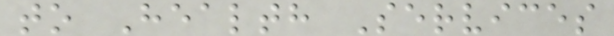to Health Services
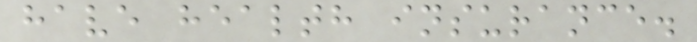have health insurance.
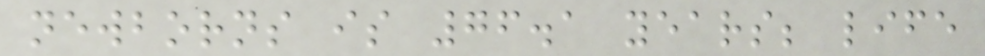newborns is 76.1 years; life
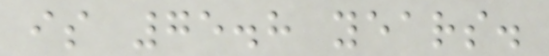is 75.8 years.
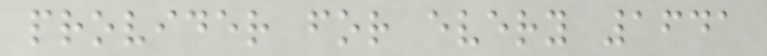provider for every 1641
